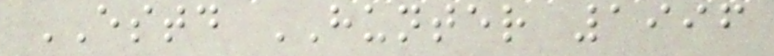ESTD HUNTER 1996
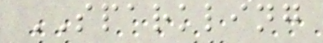SPARKLING
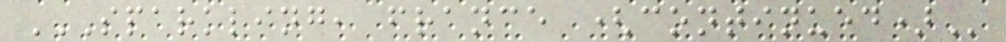SPARKLING, FRANCE (CONTINUED)
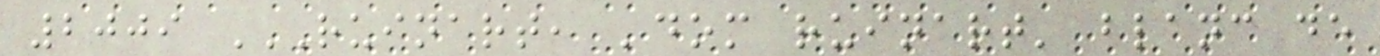2009 RUINART, 'DOM RUINART' BLANC DE
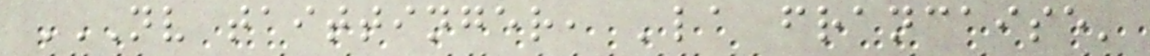NV TAITTINGER, 'LA FRANCAISE'
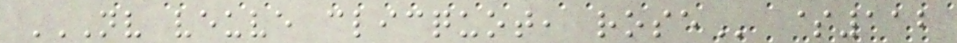NV VEUVE CLICQUOT, ROSE $112
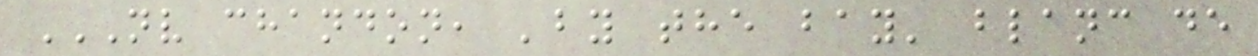NV CHANDON, 'BY THE BAY' BLANC DE
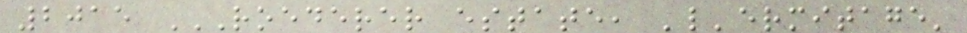2015 ROEDERER ESTATE, 'L'ERMITAGE'
